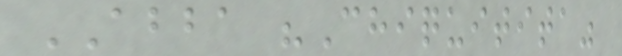ABBA "Chiquitita"
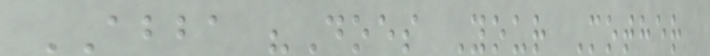ABBA "Does Your Mother
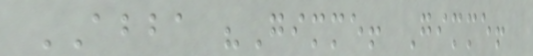ABBA "Gimme! Gimme!
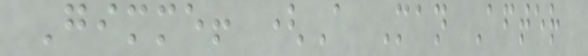Gimme! (A Man After
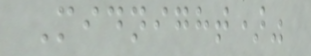Midnight)"
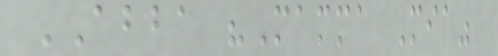ABBA "Mamma Mia"
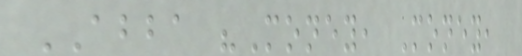ABBA "Money, Money,
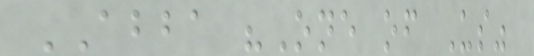ABBA "One of Us"
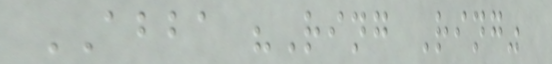ABBA "Ring Ring"
